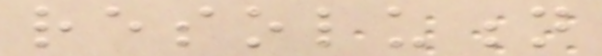resolution
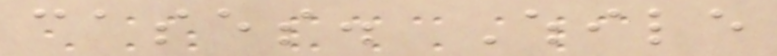cases. While
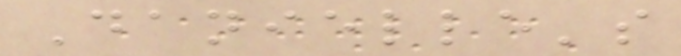Danielle's
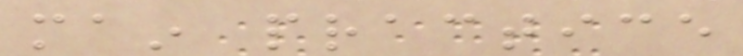main practice
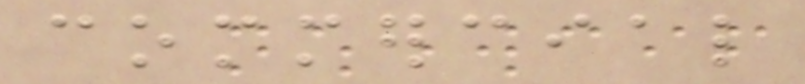commercial
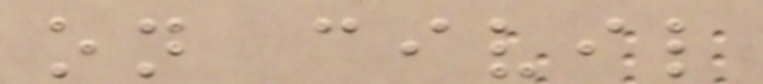on civil
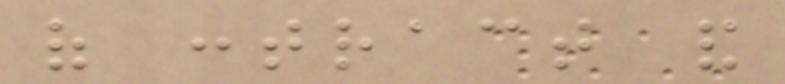of contract and
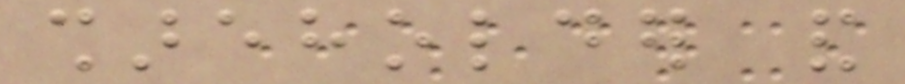shareholder and
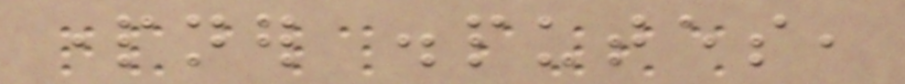partner disputes,
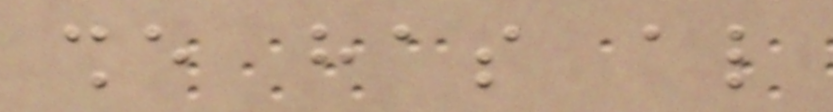she has also
